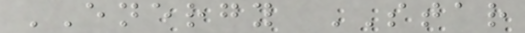ENERGY STAR
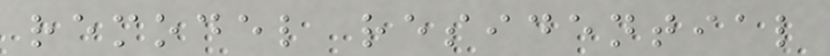remodel residential
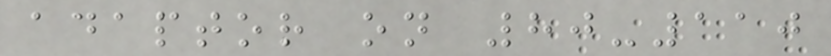adaptor on 80-110
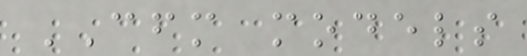CFM models
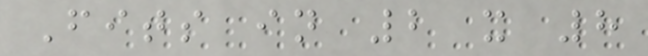Fits in 2 x 8
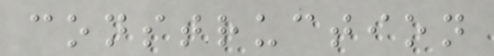construction
